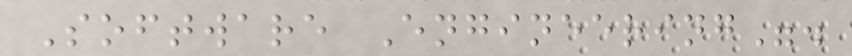Software Engineering".
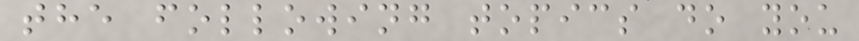the following topics do you
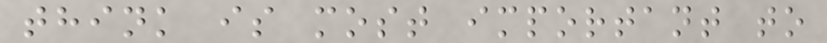think is most important to
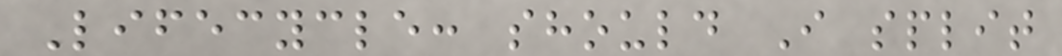Lifecycle: should I split
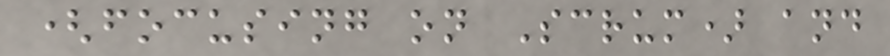(focusing on Scrum) and
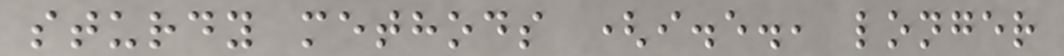sturdy methods (i.e., longer
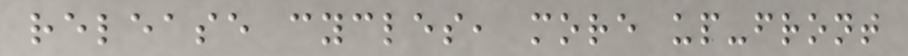release cycles, more up-front
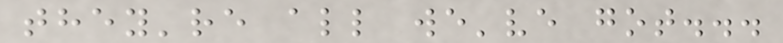they're all we've got...
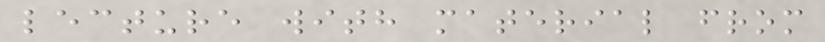lecture with material from
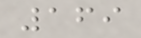169
